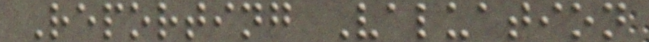Reporting Valuation
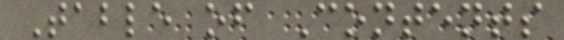Table of Contents
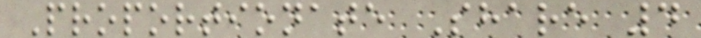Proportionate Share 4
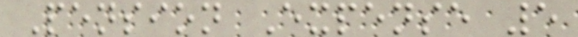Pension Expense 5
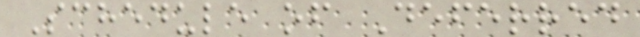Schedule of Deferred
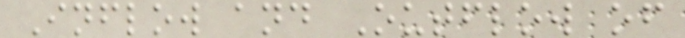Inflow and Outflow of
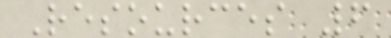Resources 6
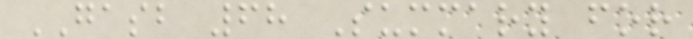GASB 68 Summary for
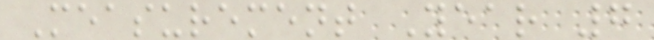Measurement Year 7
